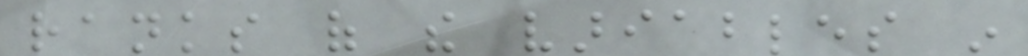ranks of the variables in
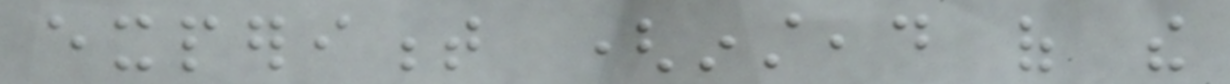experiment (instead of the
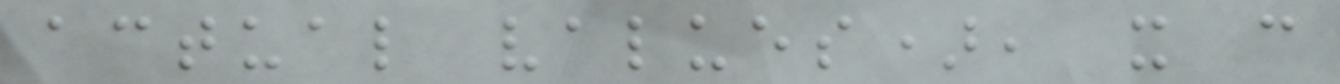actual values), it can
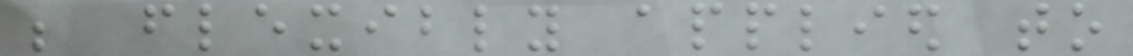be flexibly applied to
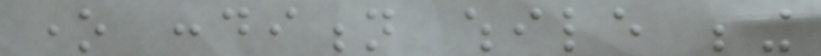one condition while being
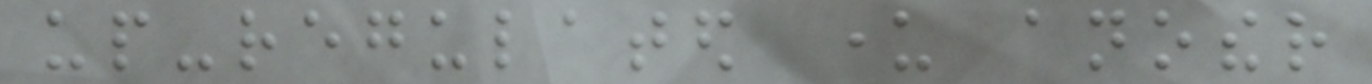up-regulated under another
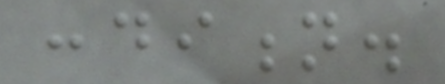condition.
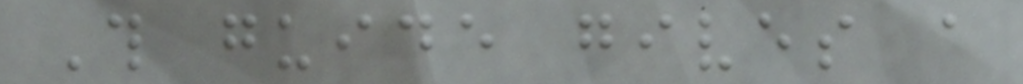This guide gives a
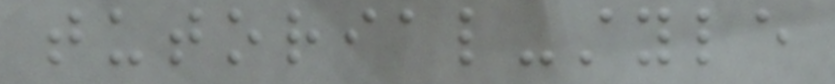tutorial-style
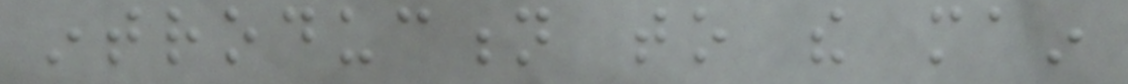introduction to the main
